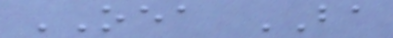OEA BA
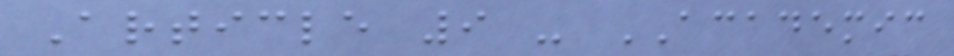Article 9 - ACADEMIC
